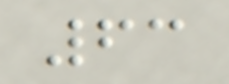63
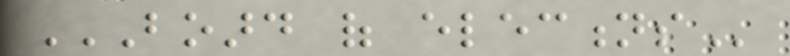BOARD OF ELECTIONS
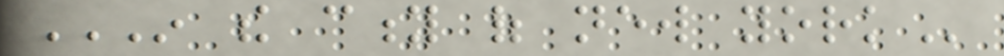IN THE CITY OF NEW YORK
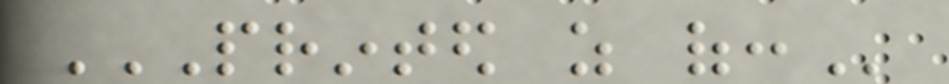PRINTED AS OF:
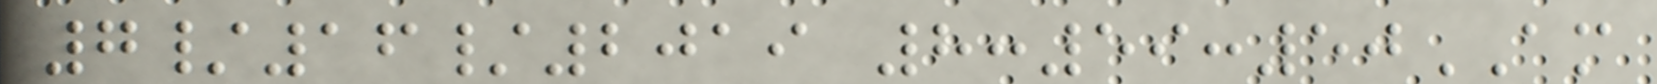7/16/2019 8:59:50AM
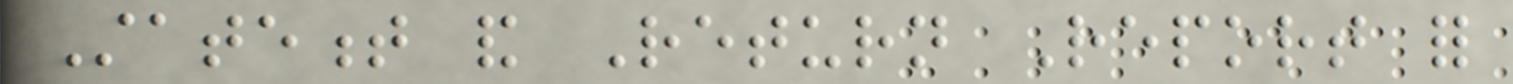Statement and Return Report for
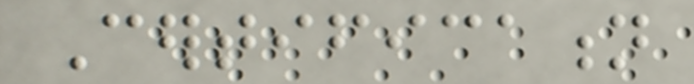Certification
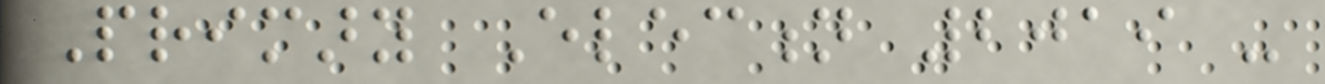Primary Election 2019 -
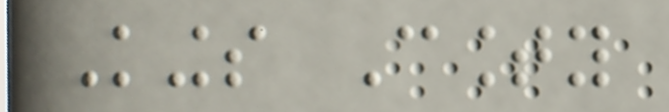Kings County
